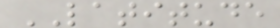LATITUDE
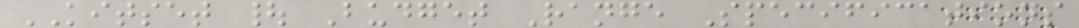KITSET | Budget Range Specifications
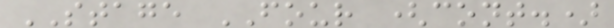STAGE FOUR (cont.)
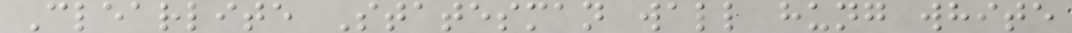Clearlite Statesman wall hung white
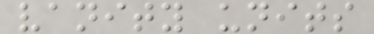vanity units
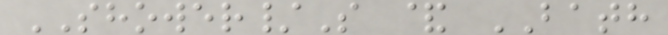SHOWER/S & BATH
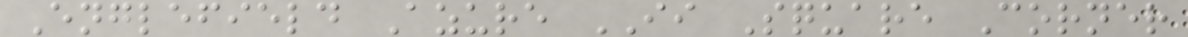Englefield Azure II Square Corner
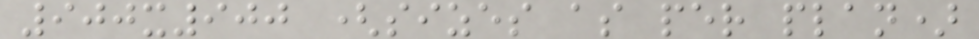900x900 (sizes as per plan)
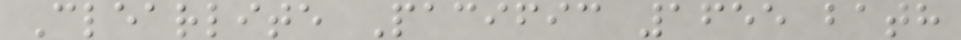Clearlite Pacific 1655 bath
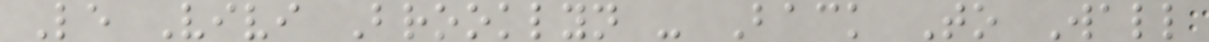Le Vivi Brooklyn - Back To Wall
